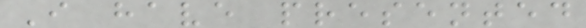I have presented
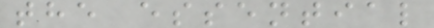the essential
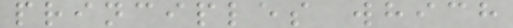principles which
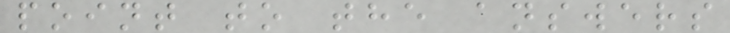point to the answers
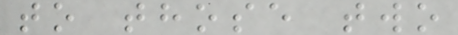to those two
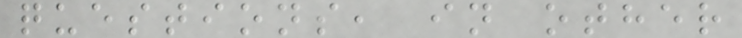questions, in other
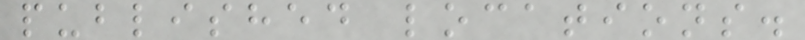published locations.
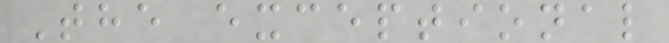The exceptional
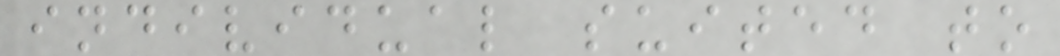individual suited to
